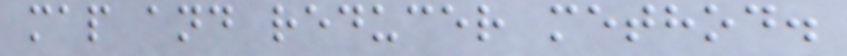map and reducer method.
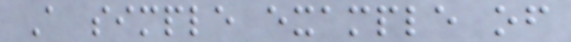A simple example of
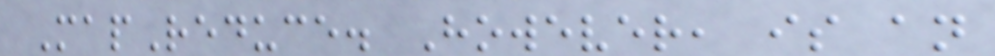MapReduce. However, is an
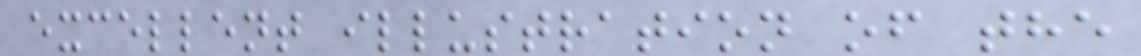excellent illustration of the
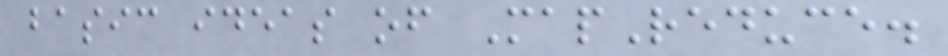basic ideas of MapReduce.
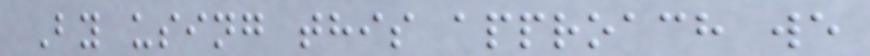By using this approach we
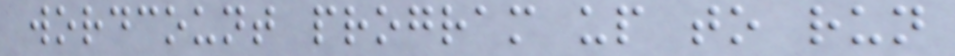wordcount program up to run
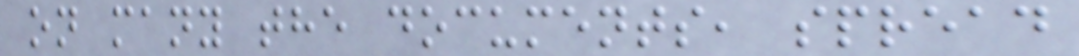on many the documents, spread
